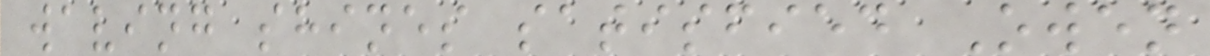waving shines satisfied Owen
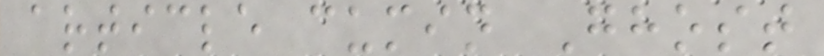article cumin Ghost
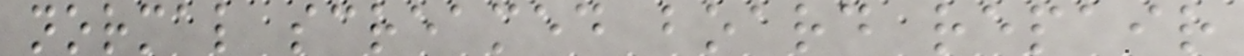normal screamed board repair
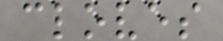cloves
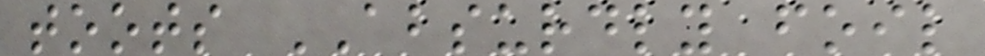toots ABSURDLY foil
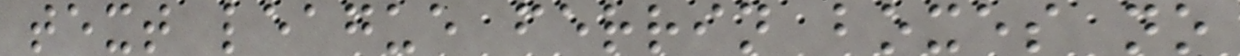text league ferrin boxes no
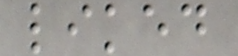liked
